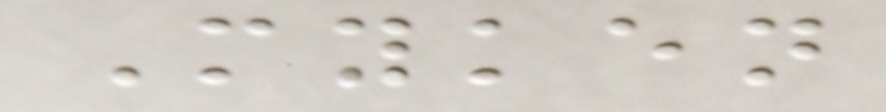Myken
